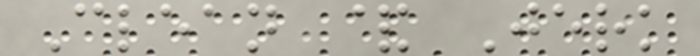Clean & Jerk
